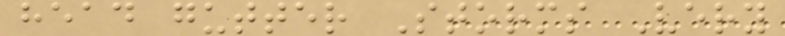head gutter Storms Very
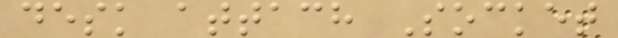desk attach Socket
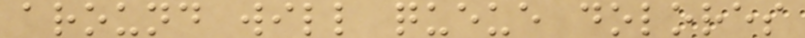around will queue dolores
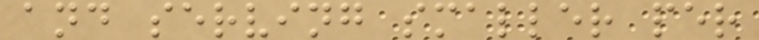and serving smaller per
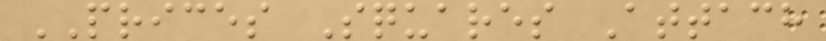PRICES Squares Attach
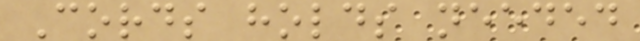Cords holds needed
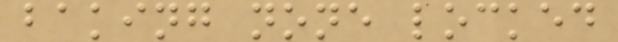baking none locked
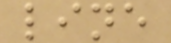line
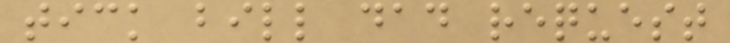tick bill dad request
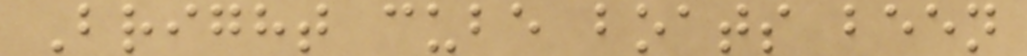Bright cube boats been
